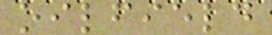oilfield
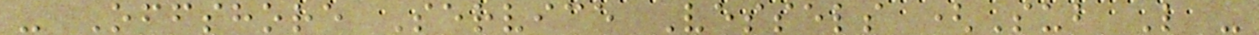- Offshore Service Vessels (Sub L -
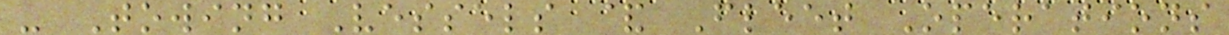- Towing Vessels & Fleet Operations
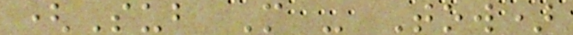(Sub M - Tow)
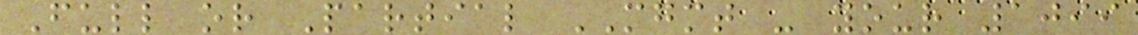Full or Partial MGMT - your 1099
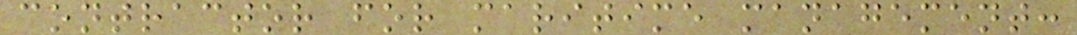contractor for maritime management:
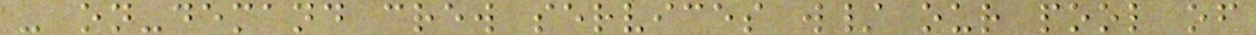- on-demand crew services w/ our pool of
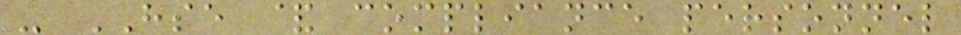- HSE & compliance personnel
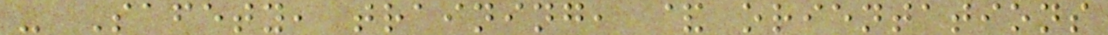- Safety, training, & orientations
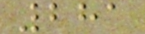281
